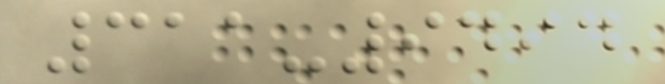311-9494
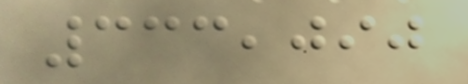333,090
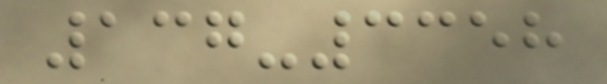137-3358
